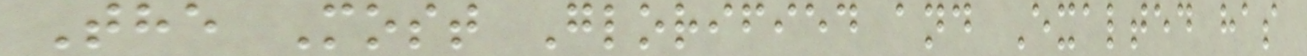The Most Glorified and Exalted has
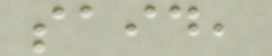said,
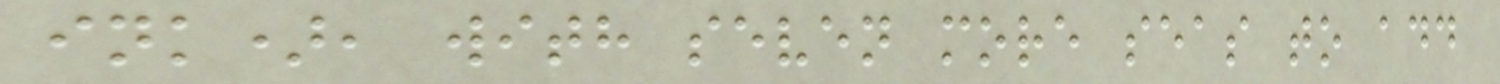ink), with seven more seas to add
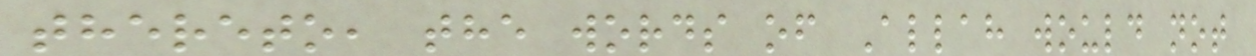thereto, the words of Allah would not
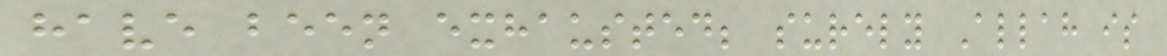have been exhausted; surely Allah is
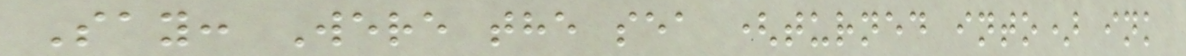Say: Were the sea (turned into) ink
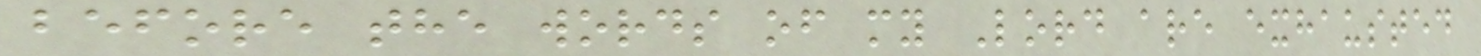before the words of my Lord are exhausted
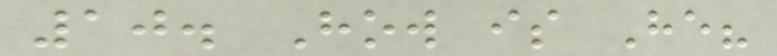10. How is He?
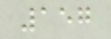157
